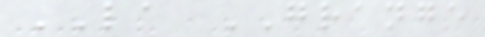LA GRANGE
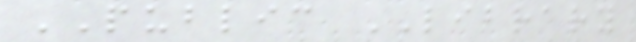PUBLIC LIBRARY
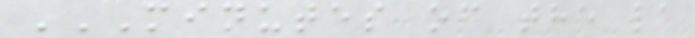MINUTES OF THE LA
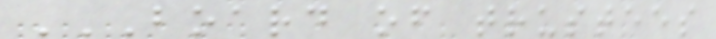BOARD OF TRUSTEES
